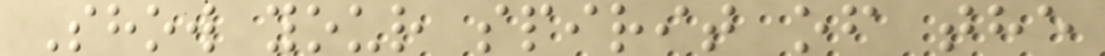Show your spirit of the
